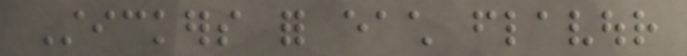Stickers for each flavour
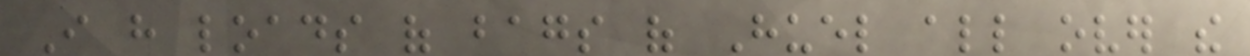I have loads of bags of Huel all over the
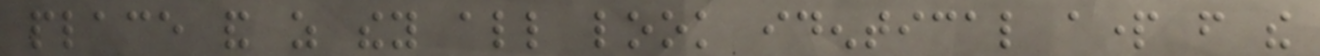place and as they all look identical apart from the
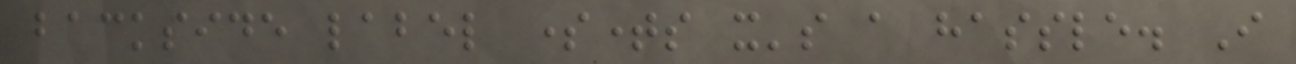backside label sometimes it's a hassle. I
